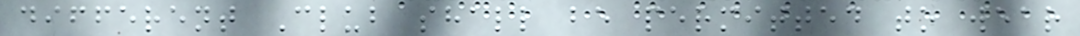different Club shall be permitted to wear
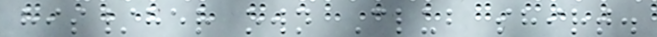his/her own Club shirt.
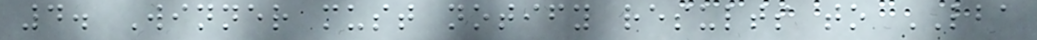4. Winner must notify results to LBA
